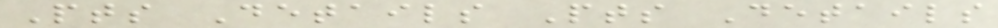Pts Details Pts Details
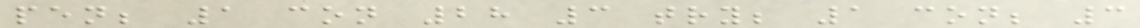pen; 1 con 28 3 try; 1 con; 3
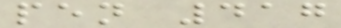pen 417
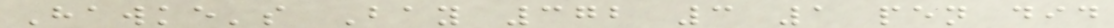Hawke's Bay 372 3 1 pen did
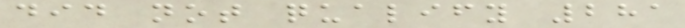did not qualify 281
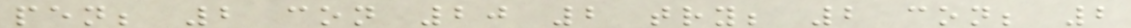pen; 2 con 20 2 try; 2 con; 2
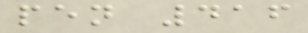pen 416
